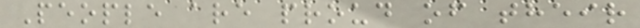People are proud of their
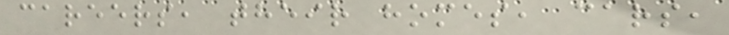careers, their homes, cars,
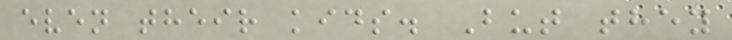even their kids. But they
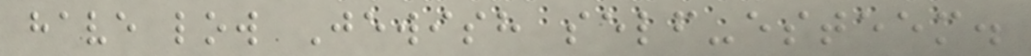have low Jewish self-esteem.
